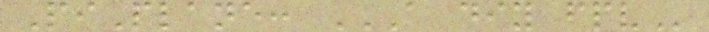PiPlane: A DIY FPV
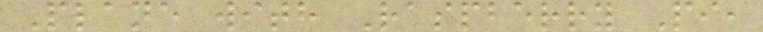Plane with Raspberry Pi,
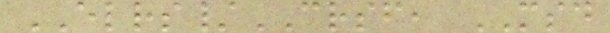ELRS/CRSF, MSD
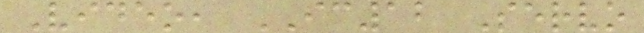Video, IC12 Servo
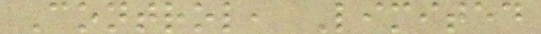Control, Limited
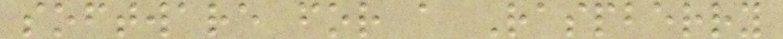software for a Raspberry
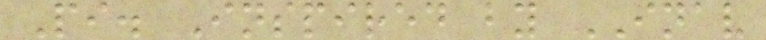Pi. Inspired by INAV
